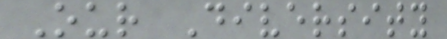Our Diversity
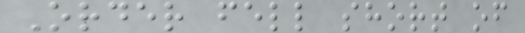Order fell short of
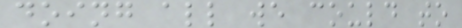doing all we could to
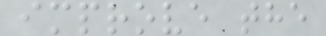improve the
